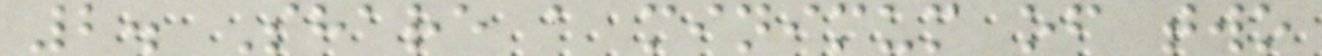2. Share a minimum of two
